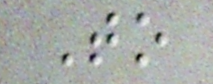To
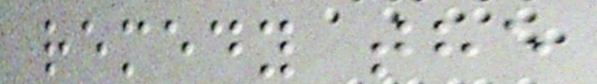remedy the
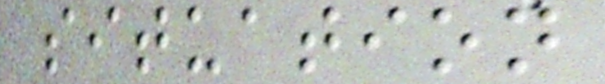situation
